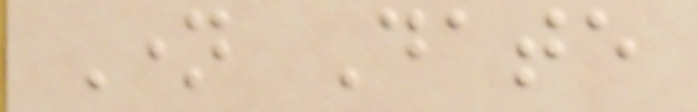Name Date
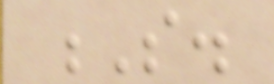S.
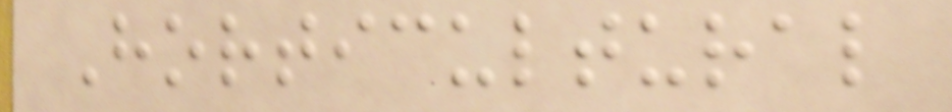Horticultural
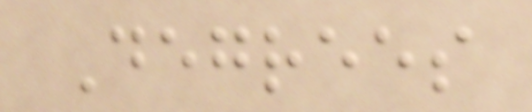Degrees
